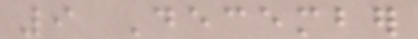9 December
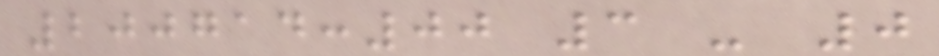200714:00 3 - 0
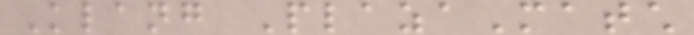Klang PlazaMatch
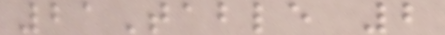21Table 2
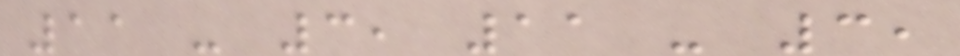11 - 3, 11 - 3,
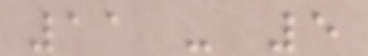11 - 5
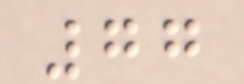77
